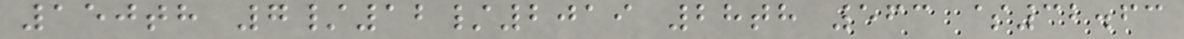150th 7/12/2019 28th 563 $32.63
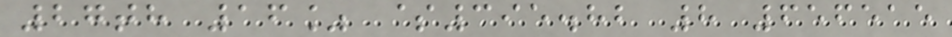27th 16% $395.82 8 656515
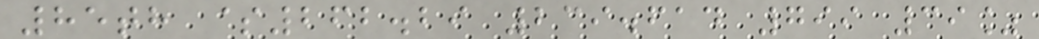85th $262.29 239.614 799 39%
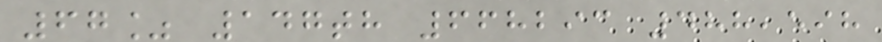67% 147th 668293 488,598
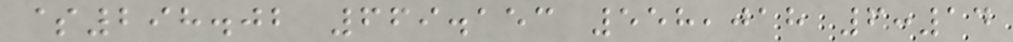$298.02 669.153 558,018 6:14
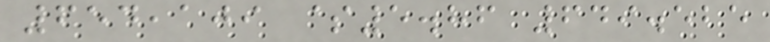654,109 $5.86 649.525
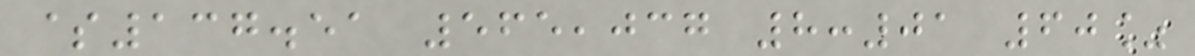$137.51 565,037 8:01 60%
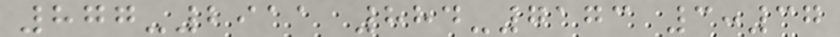877-2911 884-7173 3:37
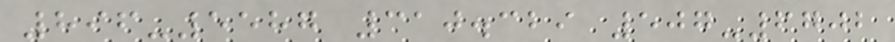896-5587 310.329 507-6702
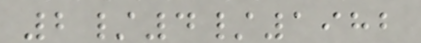2/4/1982
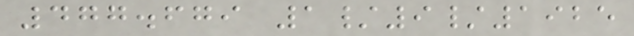477.679 1/9/1925
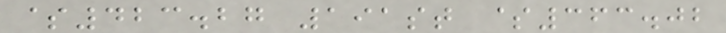$423.27 191st $363.02
